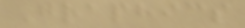Graphics
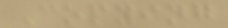Copying
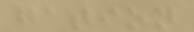gation
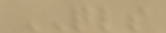QLS
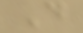D
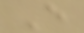E
